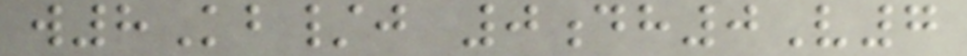w8Kb/j 0dh0V7
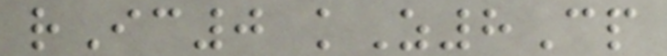rIc0 kZ8Cp
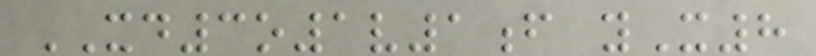XD3o1v1f yX8
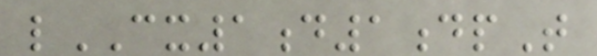lCX1d1dpT
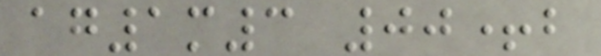ag1m3 00+b
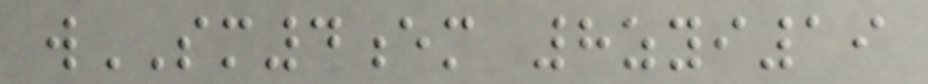wSM4em 8zyi19
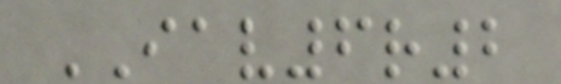IAV6r2
